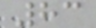83
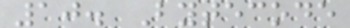10. Bytecode
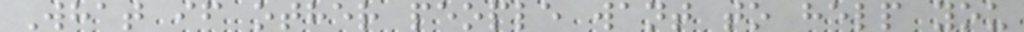What if other people want to help you
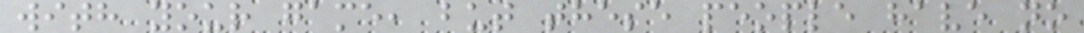with your game, but these people have no
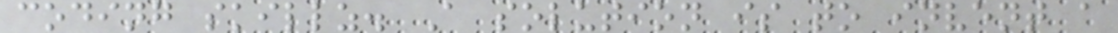coding skillz. A solution is to invent a
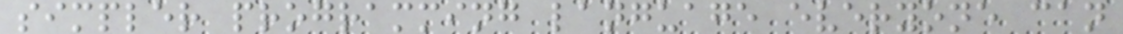simpler programming language everyone can
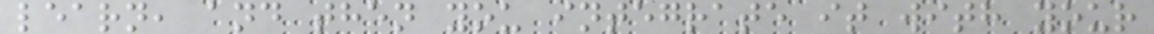learn, and then you integrate it with your
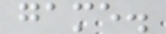game.
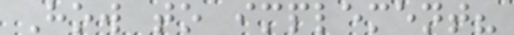How to implement?
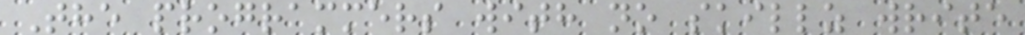The programmers with no skillz write
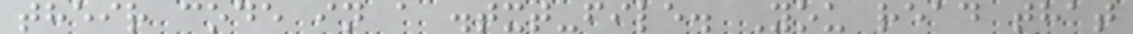their code in a .txt-file. You read that
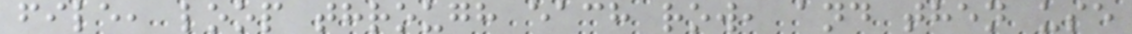file, loop through each row, and then use
